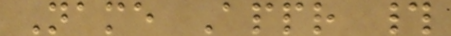Name Appr #
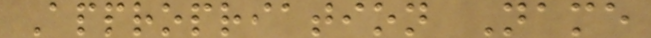Appropriation Name
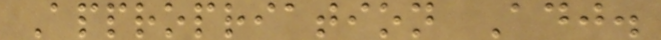Appropriation Adj.
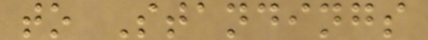to Standings
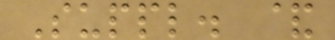Suppl. &
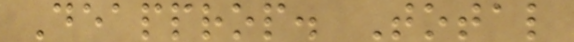Deapprop. Total
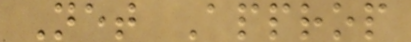Net Approp
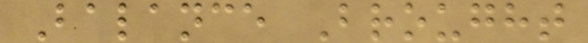Balance Brought
